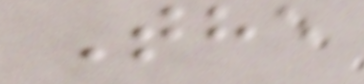The
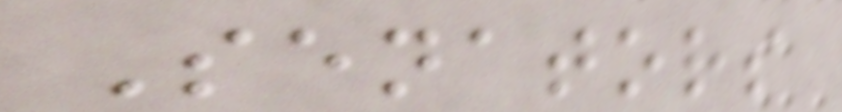Senators
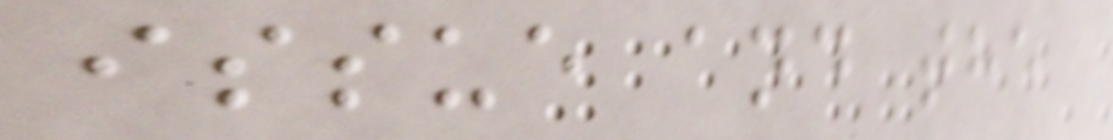issue and the
